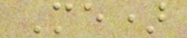Me)
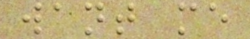want me
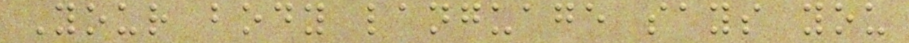Your body language says you
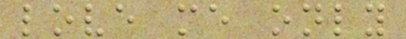love me only
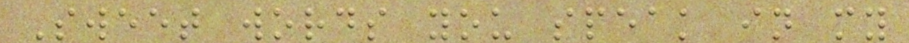Sweet words you speak in my
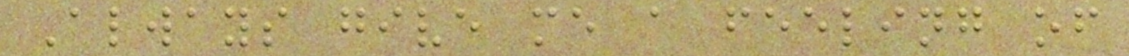Always give me a feeling of
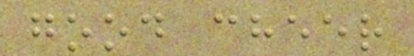good cheer
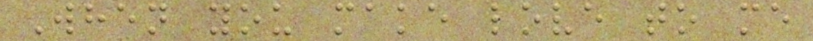When you make love to me
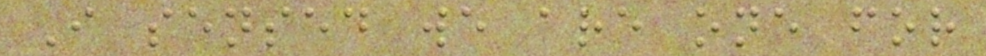I sensed we are one for
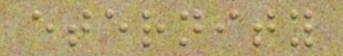eternity
